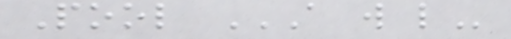Pool A W L
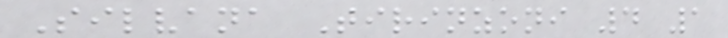Silvana Tirinzoni 4 1
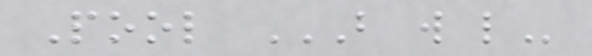Pool B W L
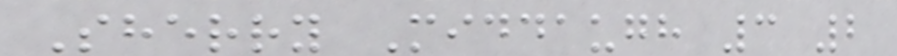Sherry Middaugh 3 2
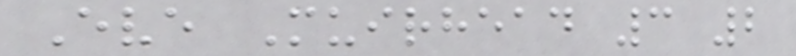Eve Muirhead 3 2
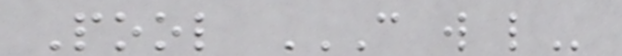Pool C W L
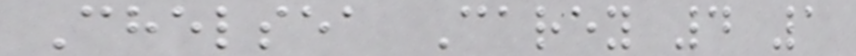Chelsea Carey 4 1
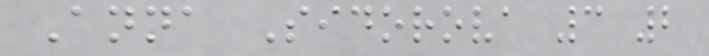Anna Sidorova 3 2
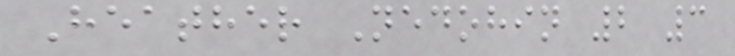Heather Nedohin 2 3
